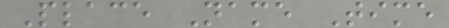Place Name Time
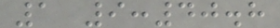1 9:40.8
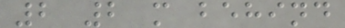2 2 m behind
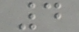4
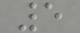5
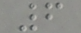6
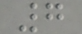7
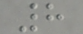8
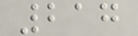217
